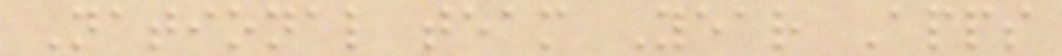National team Year Apps
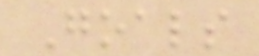Goals
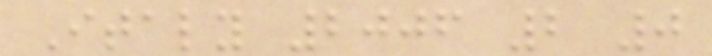Italy 2006 2 0
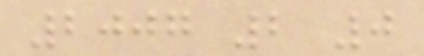2007 2 0
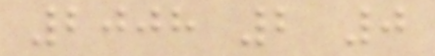2008 2 0
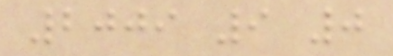2009 9 0
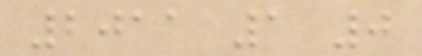2011 1 0
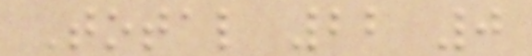Total 22 0
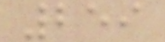259
